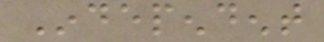Independent
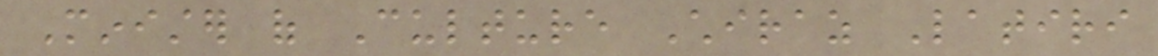Minister of Culture Chiraz Latiri
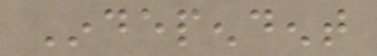Independent
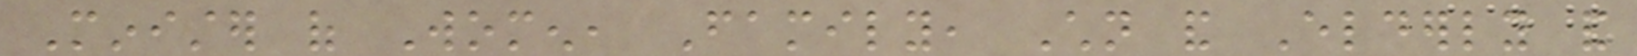Minister of Women, Family, Children and Elderly and
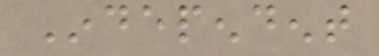Independent
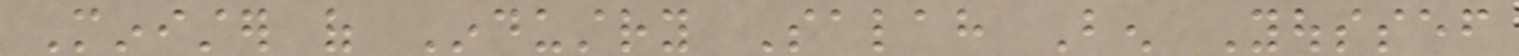Minister of Industry Salah Ben Youssef
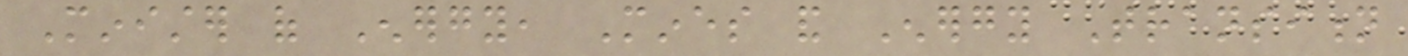Minister of Energy, Mines and Energy Transition
